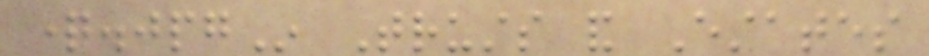question.jpgIn Trusts and Estates
